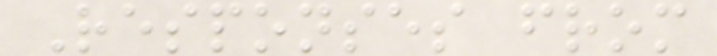Responses from
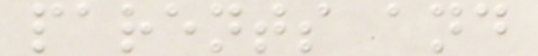parents and
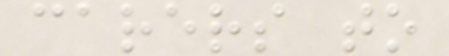carers to
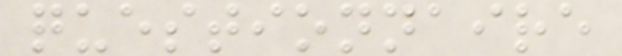questionnaire
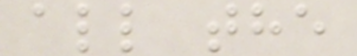all the
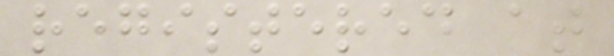registered at
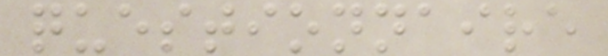questionnaire
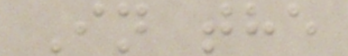In the
